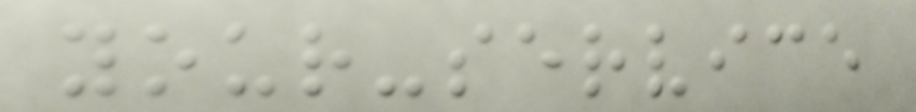your-service
